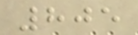805
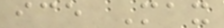ice Max
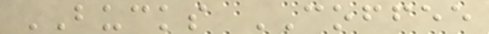BUCKS COFFEE
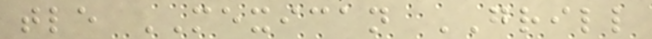tle MEXICAN GRILL
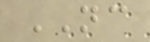NC
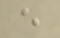e
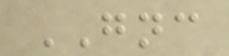GNC
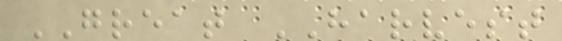GREAT HARVEST
